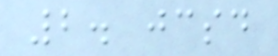2. jcsd
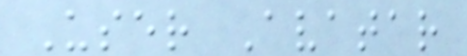User Avatar
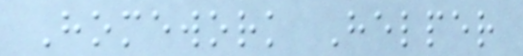Homework Helper
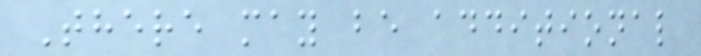There may be additional
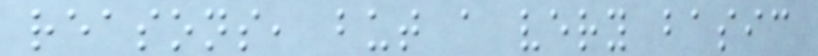reasons, but a very basic
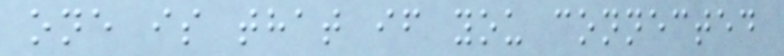one is that if you connected
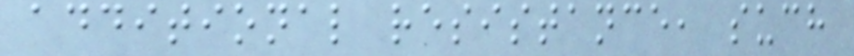additional resistance, such
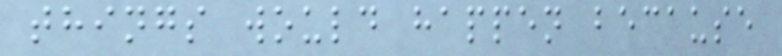things would happen because
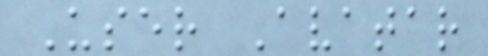User Avatar
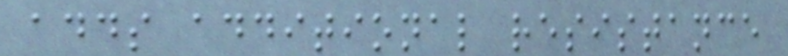adds additional resistance
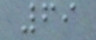69
